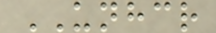UNHCR
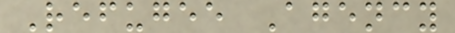Refugee Agency
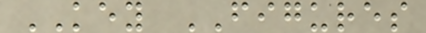KEY FIGURES
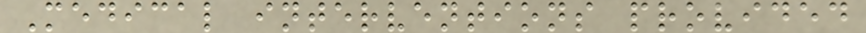Medical interventions provided
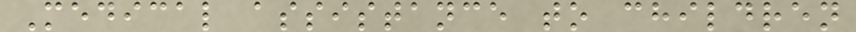Medical assistance to children
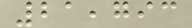21,793
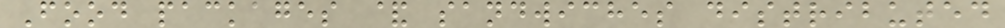Food packages & sandwiches distributed
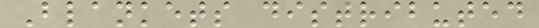Blankets distributed
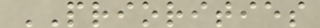PRIORITIES
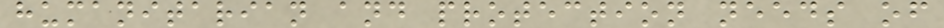humanitarian and protection needs of
